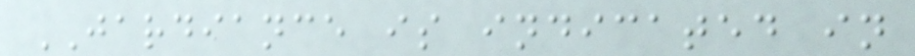JARDIANCE is indicated in
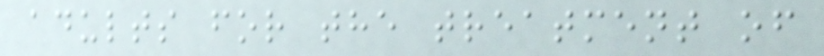adults for the treatment of
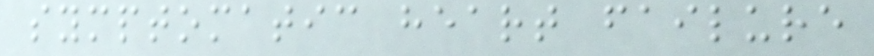symptomatic heart failure
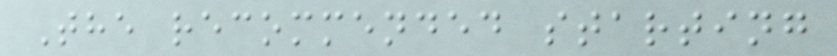The recommended starting
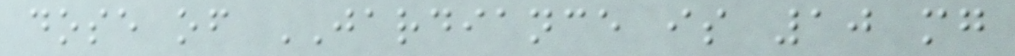dose of JARDIANCE is 10 mg
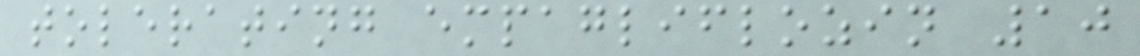tolerating empagliflozin 10
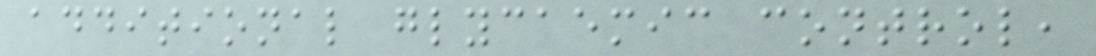additional glycaemic control,
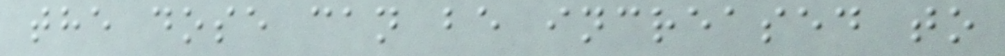the dose can be increased to
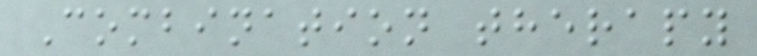Combination therapy
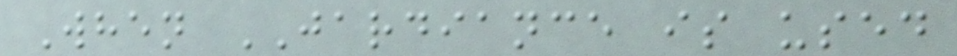When JARDIANCE is used
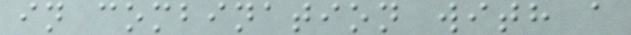in combination with a
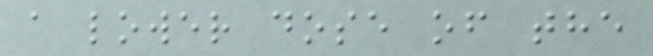a lower dose of the
